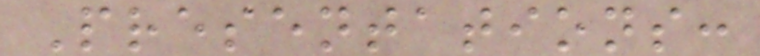Presentations:
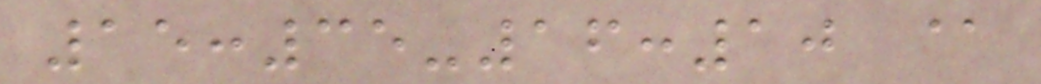15:35-16:10 @
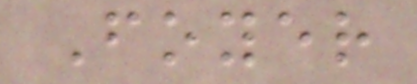Foyer
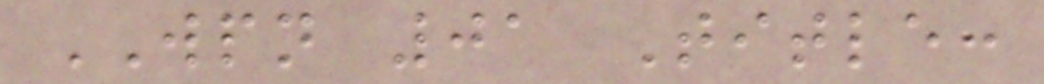WPN 01 Title:
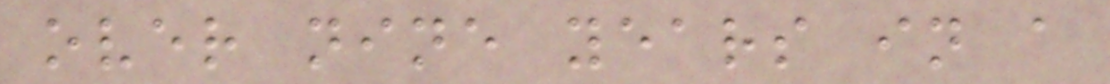over nine years in a
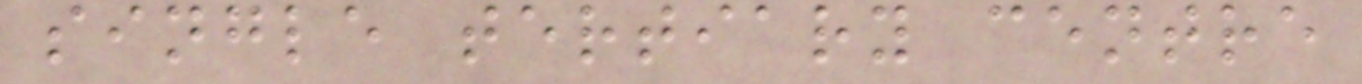single tertiary centre
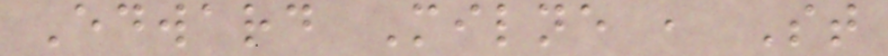Edward Milne , St
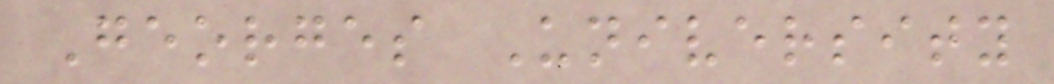Georges University
